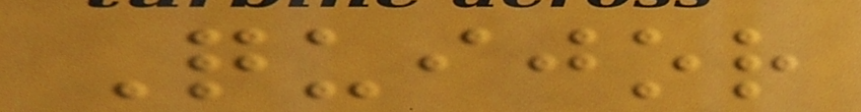Quijor
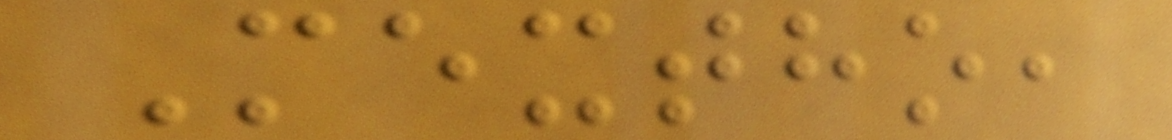Mextho,
